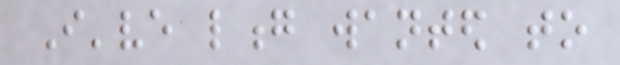I've long wanted to
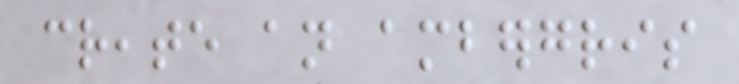create an ambergris
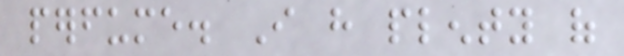perfume. I have plenty of
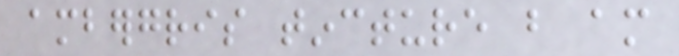ambergris tincture but am
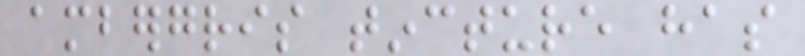ambergris tincture has
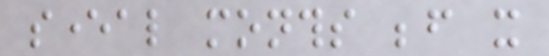several months before it
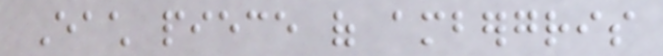Each piece of ambergris
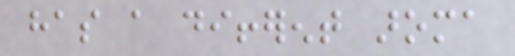has a different aroma
